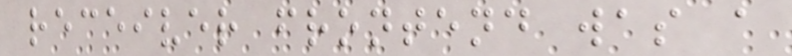receiver frontend was a
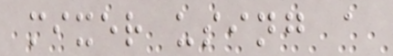mixer using a
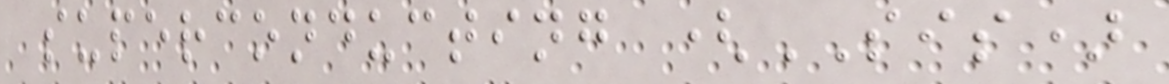superconducting (SIS)
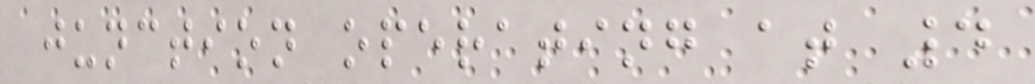junction operating at 4
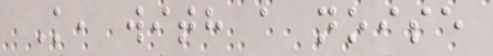K, with a noise
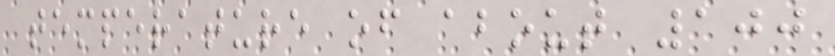temperature of about 100
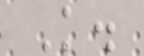K.
